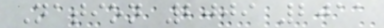Nation 2009 2011
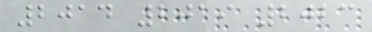2014 2019 2023
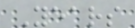Years
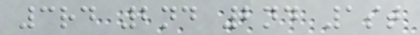3rd 2nd 2nd 1st
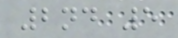2nd 5
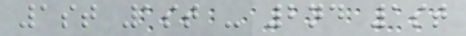1st 1st - 2nd 1st
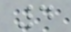4
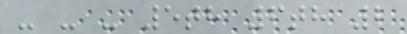- - - 5th 6th 2
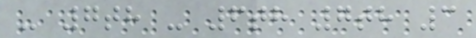- 7th - 6th 7th 3
